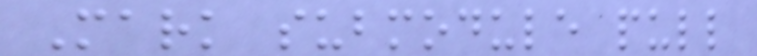Mark submodule pull
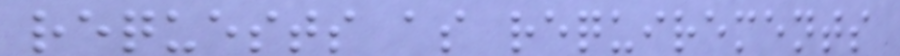requests as requirements
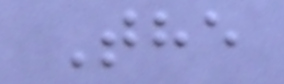The
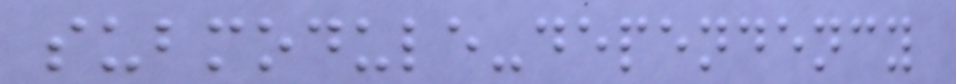submodule-dependency
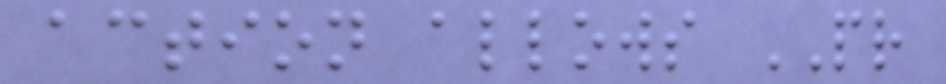action allows PR
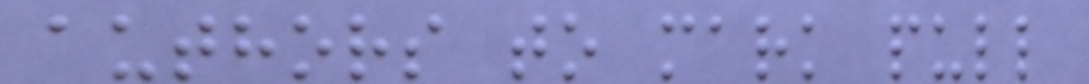authors to mark pull
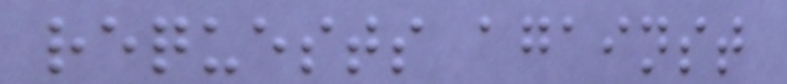requests against
